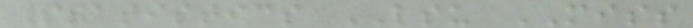Statistics LSU MISS
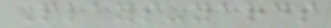Plays-yards
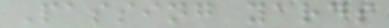Passing yards
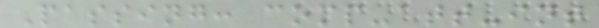Passing: comp-att-int
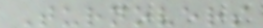Turnovers
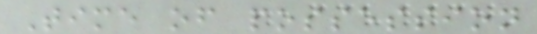Time of possession
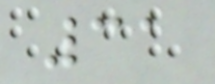31
